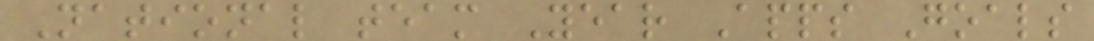National team Year Apps Goals
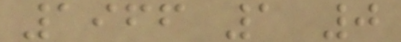1966 1 0
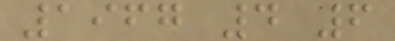1967 4 6
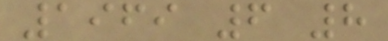1969 6 8
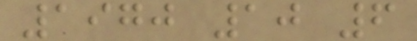1970 10 6
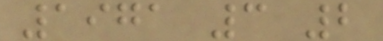1971 3 2
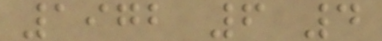1972 6 4
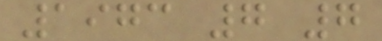1973 7 7
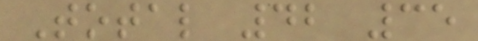Total 42 35
